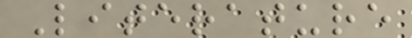Literature
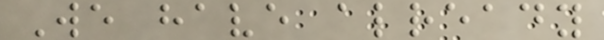We have already
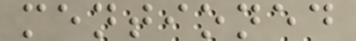mentioned
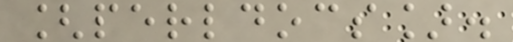[perldocs].
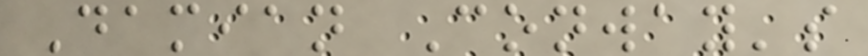Damian Conway's
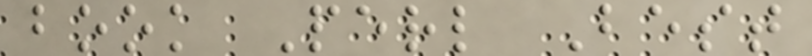book Perl Best
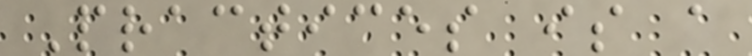Practices is a
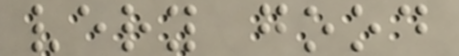very good
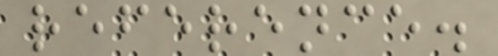reference.
